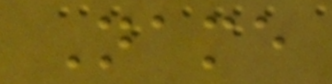Name
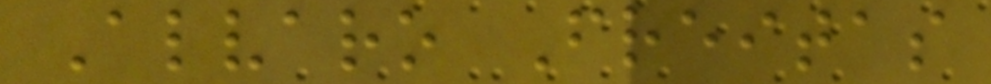Alvaro Freitas
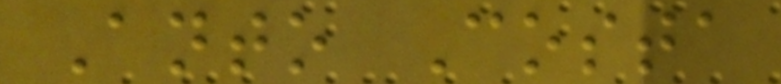Anto Costa
